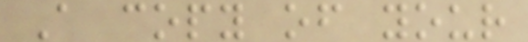A copy of your
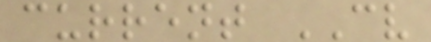current CV
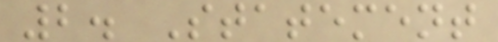2. Statement
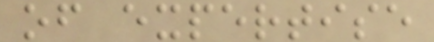of expertise
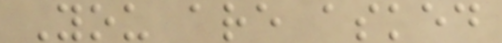You are asked
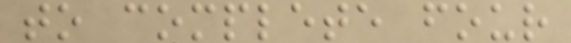to complete four
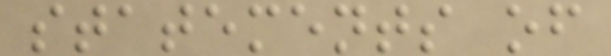statements of
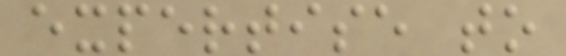expertise to
